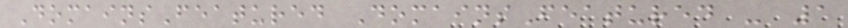DomainsFeatured DomainsFeatured - 1
